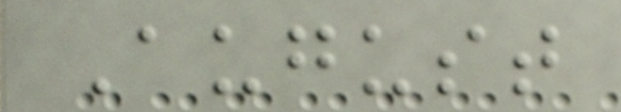August
